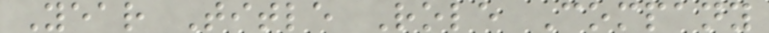Year Title Role Company
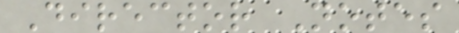Director Notes
